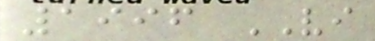1996 VI
